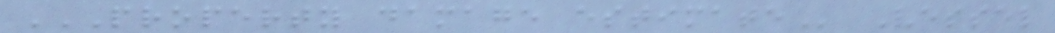PROPERTY DAMAGE ESTIMATE Vessel
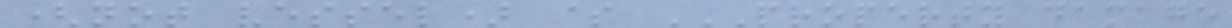(not vessel) $ PROPERTY DAMAGE
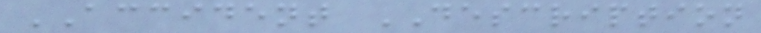ACCIDENT DESCRIPTION
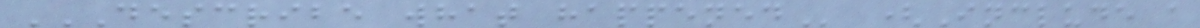DESCRIBE WHAT HAPPENED (Include a
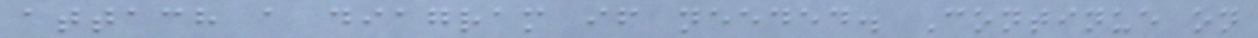attach a diagram if needed. Continue on
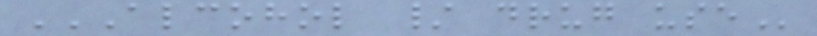ALCOHOL / DRUG USE
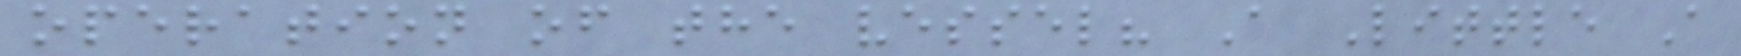operation of the vessel? A Little A
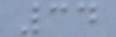34
